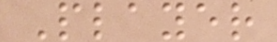Player
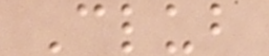Club
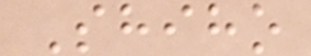Shiho
